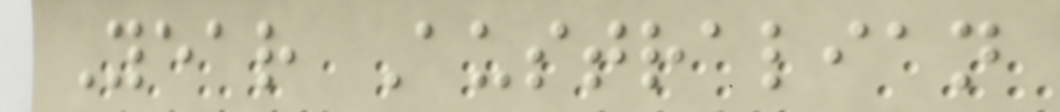Year Australian
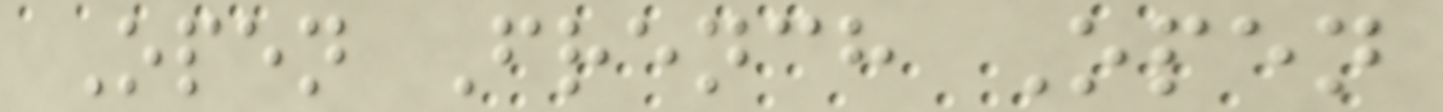Open French Open
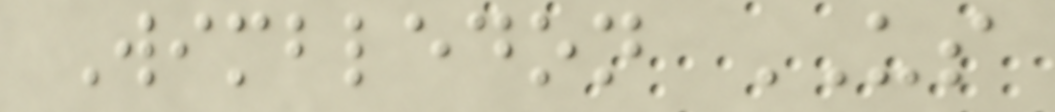Wimbledon US
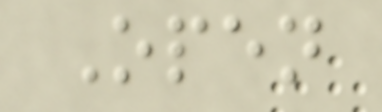Open
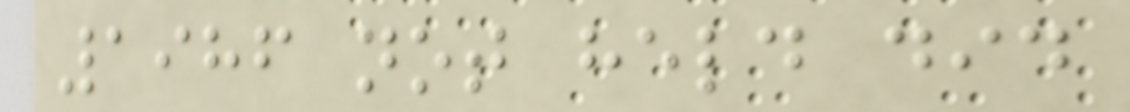1986 not held did
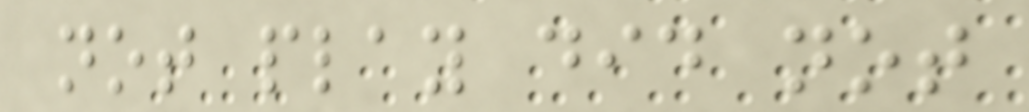not play did not
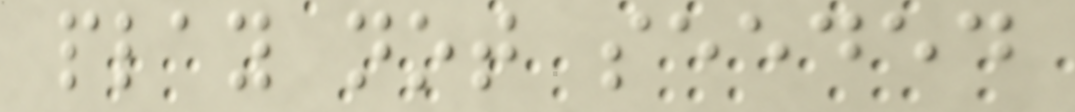play not seeded
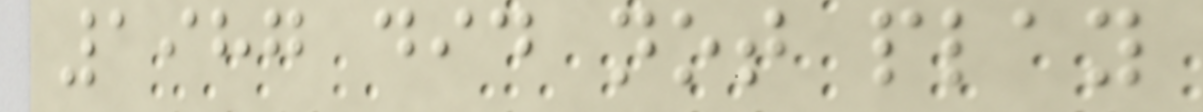1987 did not play
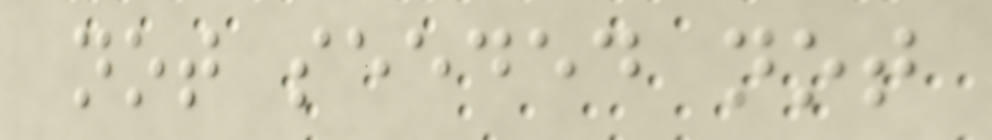not seeded not
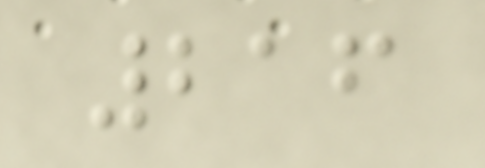216
